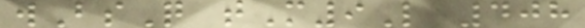wBsQ tM9L 408
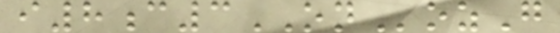i8c3ONozG
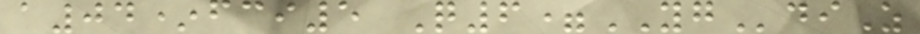a04*fci5 Q6=YGdiZ
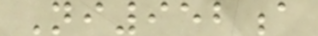Ni952a
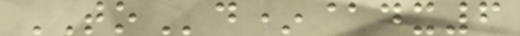TOd*@dx6
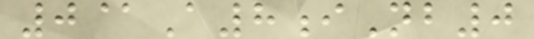0@A8iNb0
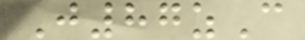J87zC
